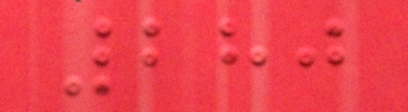280
